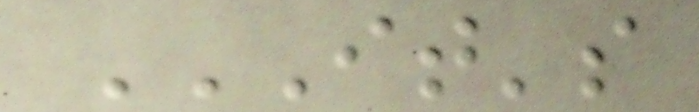IT'S
